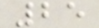25
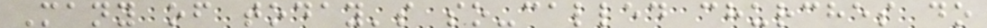Many of today's so-called churches do
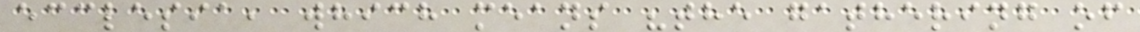ecclesia, which means "the gathering of
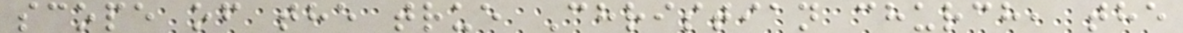scope of the true Christian church, the
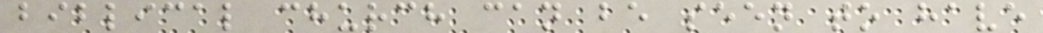biblical church can be seen to have
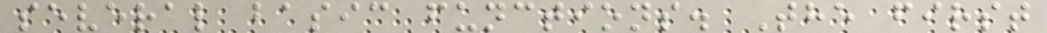several basic functions. The first
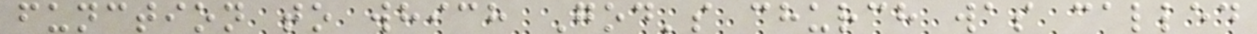function to which God's church was called
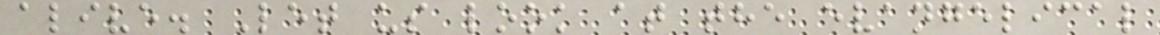alive. Let us look at the evangelical
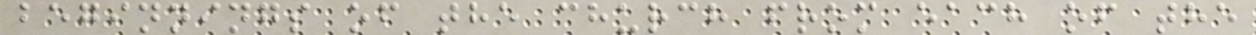beginnings of the church from each of the
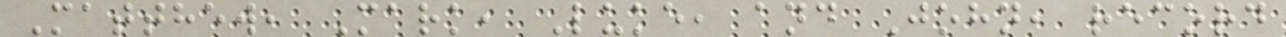Matthew, Mark, Luke, and John, record
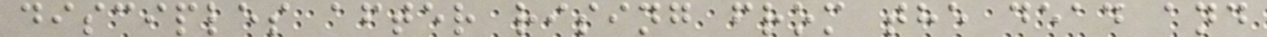disciples after rising from the dead and
